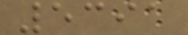5391
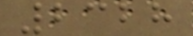2328
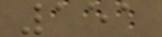151
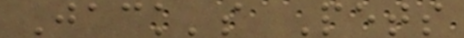Jack's Pets
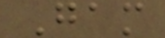Gam
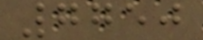7750
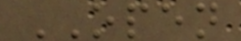OPEN
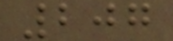207
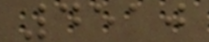4510
